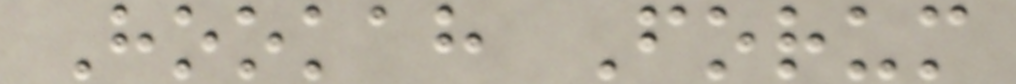Hookah Forum
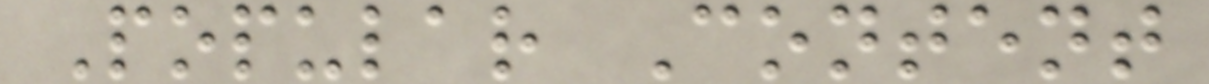Popular Content
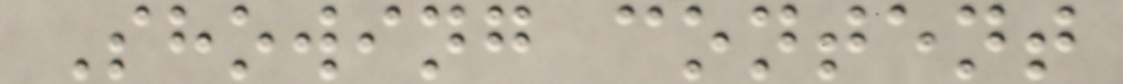Showing content
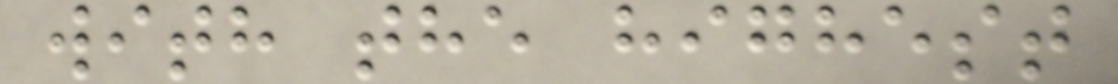with the highest
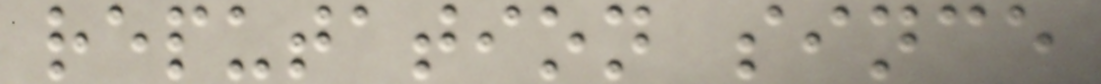reputation since
